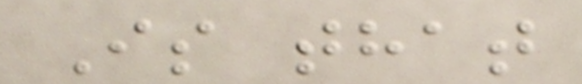Is that
